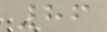86
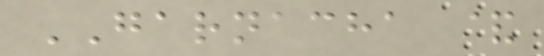GARNACHA &
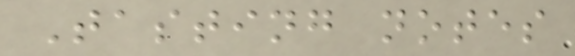Tasting notes
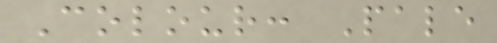Colour: Pale
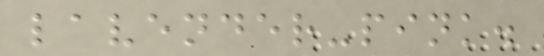lavender-pink.
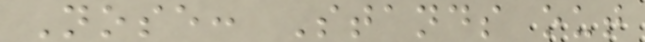Nose: Stands out
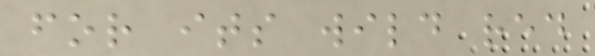for its wild red
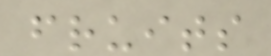fruits
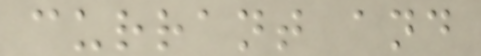currant and
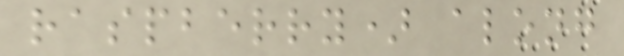raspberry) along
